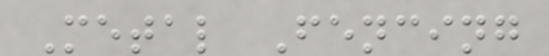Metal Fencing
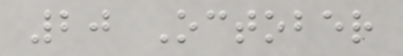20 October
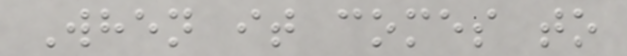When it comes to
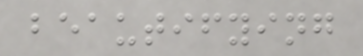beautifying
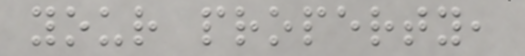your property,
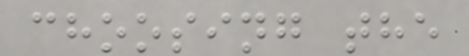choosing the
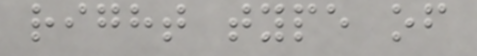right type of
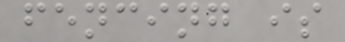fencing is
